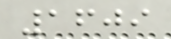1609
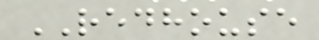REDHOUSE
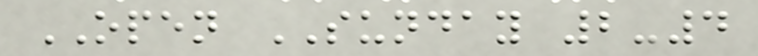OPEN SUNDAY 2-4
